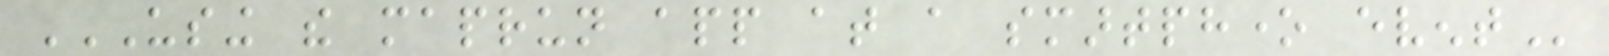USING THE MAPRUN APP AT A SMARTPHONE EVENT
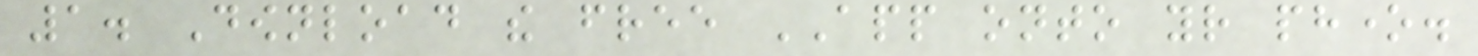1. Download the free APP onto your phone.
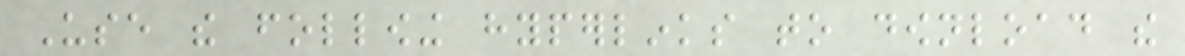Use the following hyperlinks to download the
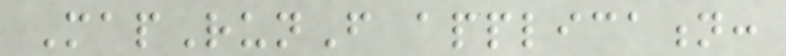MapRunF application:
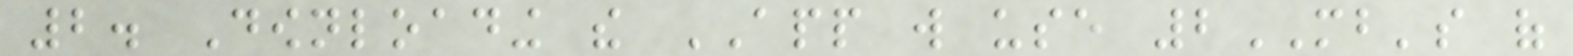2. Downloading the APP will use 2MB's of
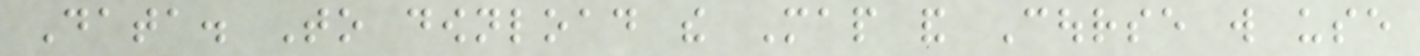Data. To download the Map and Course will use
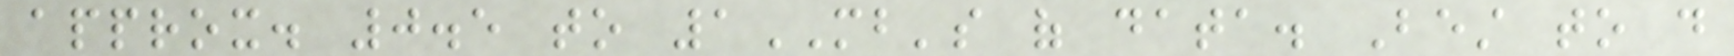approx. 0.5 to 1MB's of data. Best to do
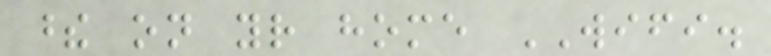these on your home WIFI.
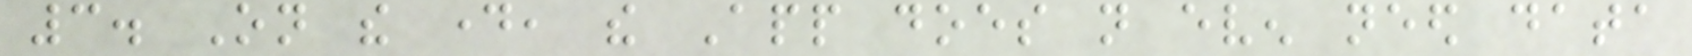3. On the day, the App does not even need data
